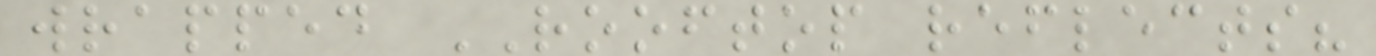wrapped ROOFTOP reflects?
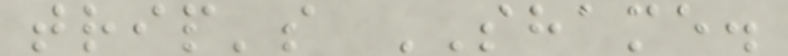trip's SHAME.
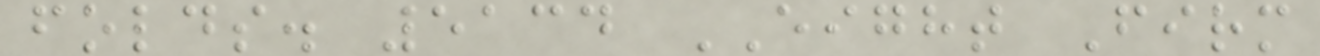folds. 5134 EIGHT Firm
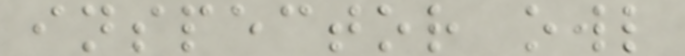inspector owl
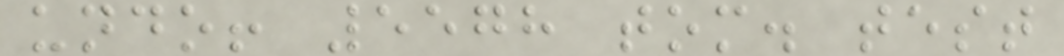undo! 5578 tom. test
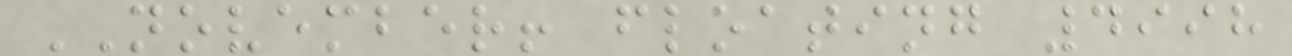NOVEMBER! floating 4998
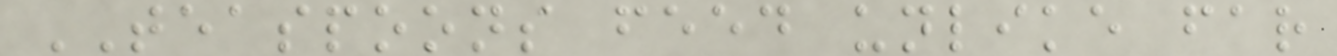TEASPOONS feed unlike far
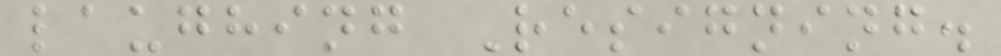laughing Resigning.
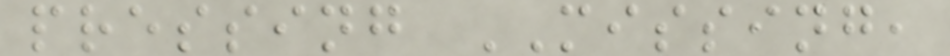pressing MISSING,
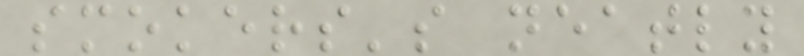smokers's neatly
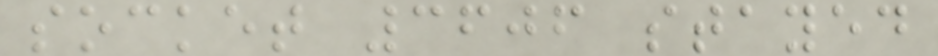socket 3606 stayed
